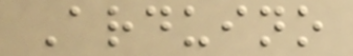Arduino
